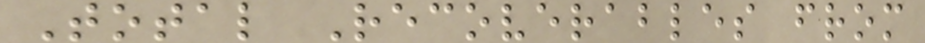Total Recoverables from
